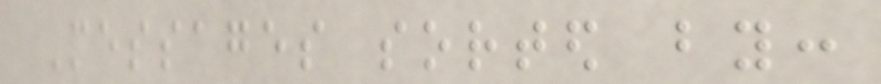Messages sorted by:
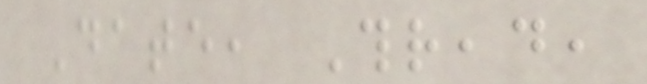Date, Thread,
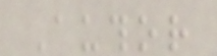Author
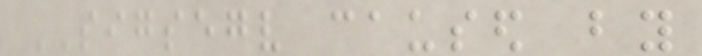SIGSEGV caused by
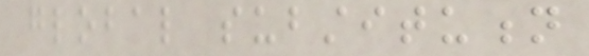global substitution
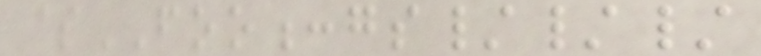$FOO:gs///
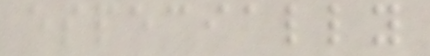especially
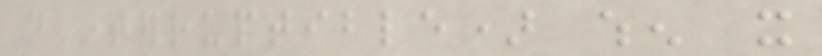not interruptible) when it
